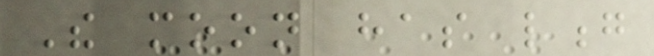The moon has long
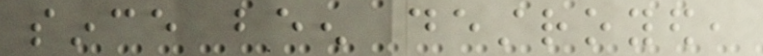since been destroyed,
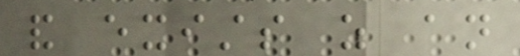and exists as an
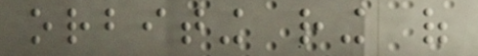orbiting ring of
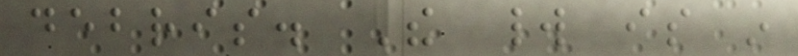debris. The world is in
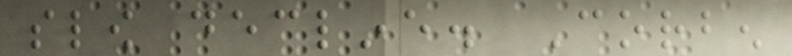slow decline. Corben
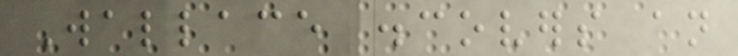Wallace discovers an
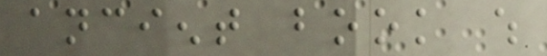ancient book which
